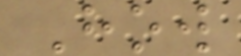How
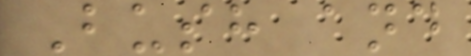Bush and
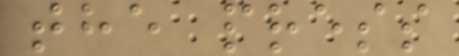the press
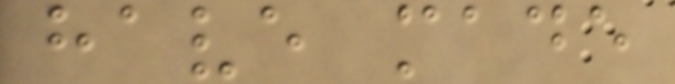have made
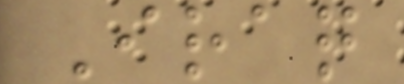Iraq
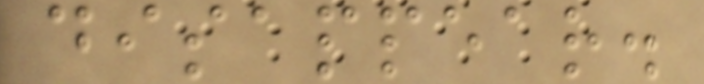disappear.
